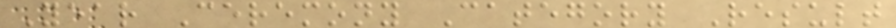Year Ceremony Category Result
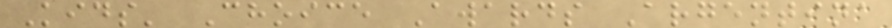Kids' Choice Awards Argentina
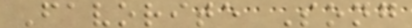Favorite Song
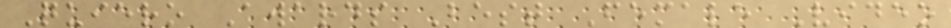Quiero Awards Best Female Video
